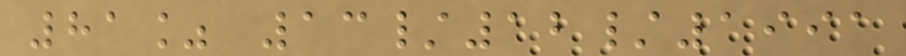81% 13/12/1991
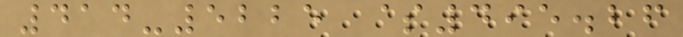414-5225 $495.26
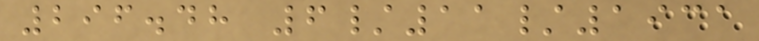296.48 6/11/1931
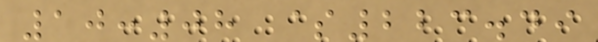10:08 $223.49
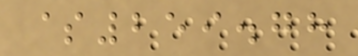$259.78
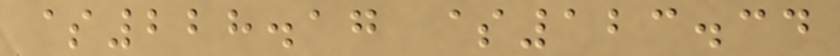$228.17 $123.34
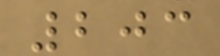203
